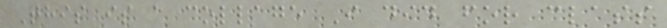This is a collage I did for class
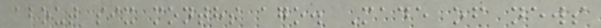about six months ago. Made of news
